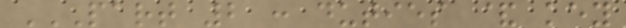PART 2 : DUTIES & KEY
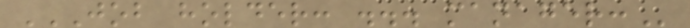JOB HOLDER: ... MANAGER:
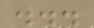...
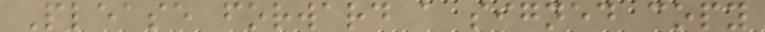Please forward a signed copy
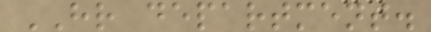HR department.
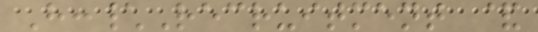H:\Recruitment &
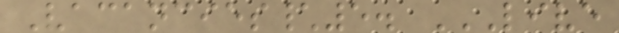Vacancies\5. LIVE
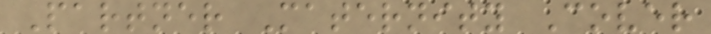Partner Maternity Cover
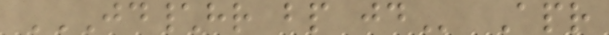JD\HR BP JD Apr
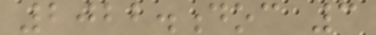2022.doc 3
